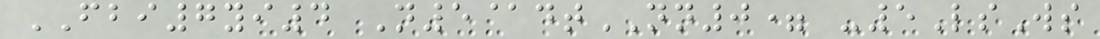FBI7yi4 N5@dtNN0= -5LsWs
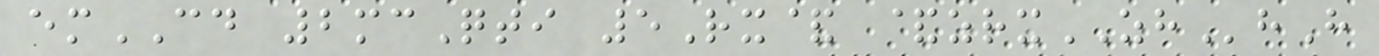emCD 2mcQti 5Rx& &zrxZHhH
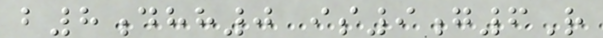b8dhh0 is9g6R
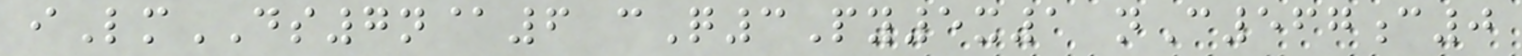iLmDS7n@6 cQ3Py5x1 nC567c0
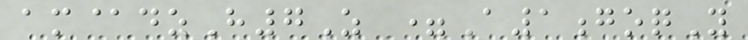am@dzH7Z =A1goqY
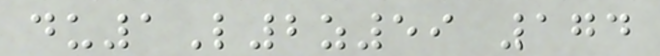du1L2z59 174
